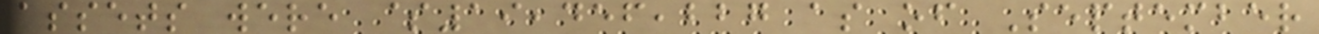assets were $19,456,227 as of September
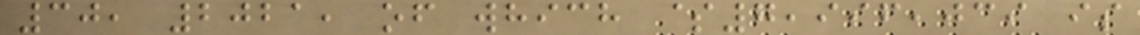30, 2021, of which $7,996,039 is
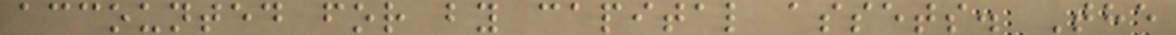accounted for by capital assets. The
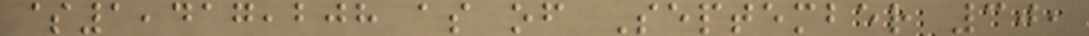$1,417,208 as of September 30,
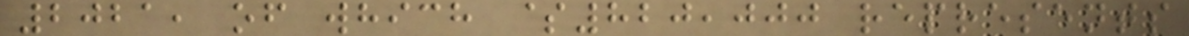2021, of which $820,000 represents
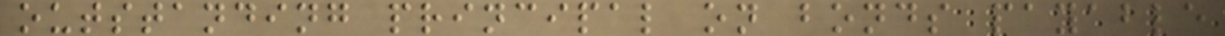outstanding principal on bonds payable
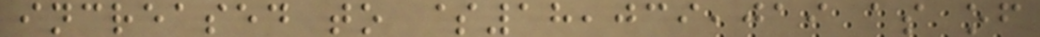increased to $18,039,019 as of
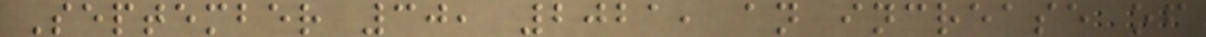September 30, 2021, an increase of
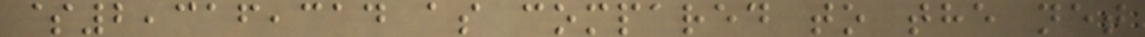$2,316,314 as compared to the net
